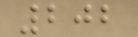202
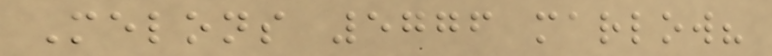Melons 5776 marlow?
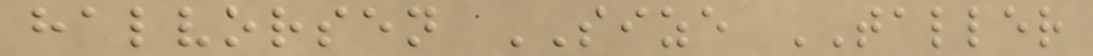halvorsen SIZE TALLER
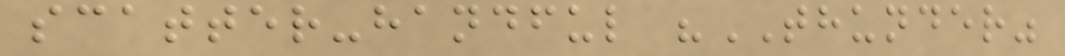scatter-handful "THUNDER"
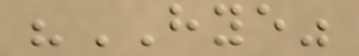"HYE"
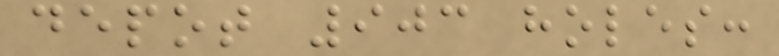depot 903 holes:
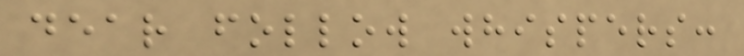dear follow whispers:
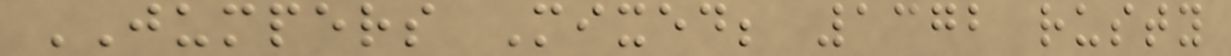JUMPERS Mixed; 1372 rusty
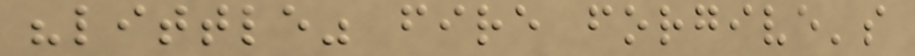"little" fire forgive's
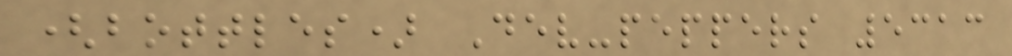(bottles) Dev-peppers 5313
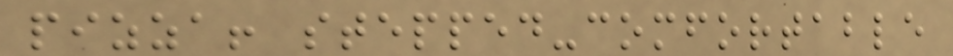pizza! stepped-comfortable
